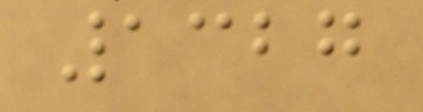1327
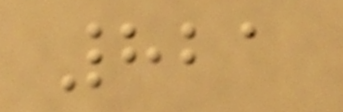821
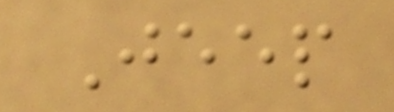Jeep
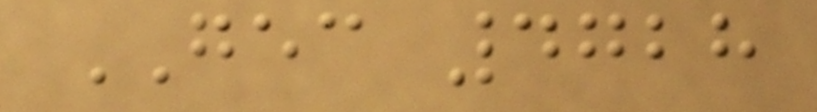GEC 4728
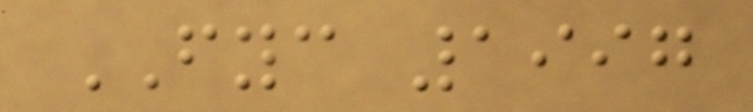FYC 1997
